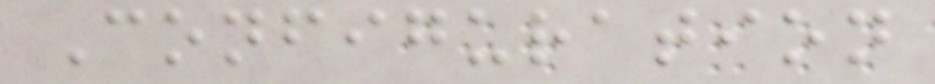Configuration
